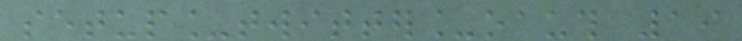setup_twitter_oauth 19
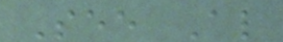See Also
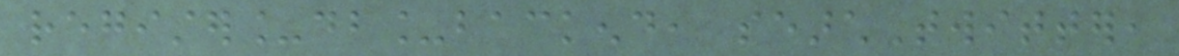register_db_backend, searchTwitter,
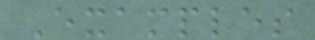Examples
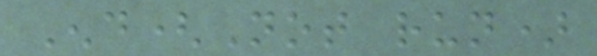End(Not run)
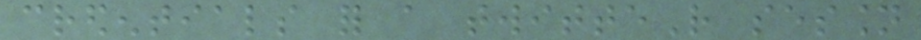credentials for a twitteR session
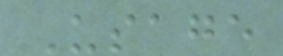Usage
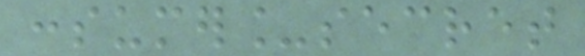consumer_secret
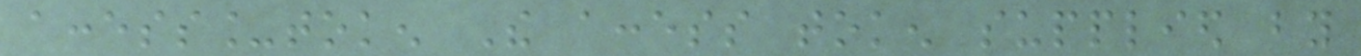access_token The access token supplied by
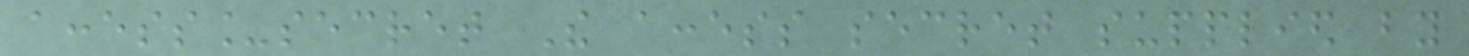access_secret The access secret supplied by
